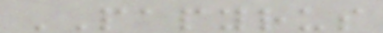PAPYRUS
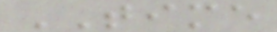TIME
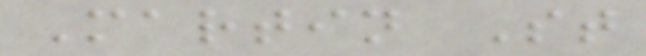Martin St
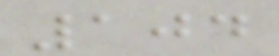104
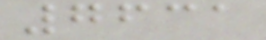7631
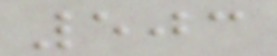503
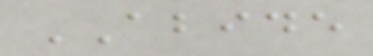ABIDE
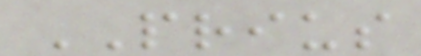PRIUS
